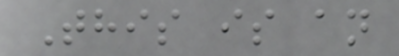This is an
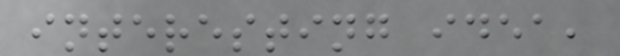interesting idea,
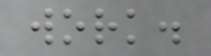work.
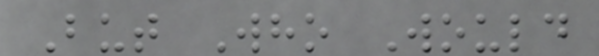But Who Would
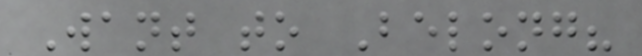Want to Belong?
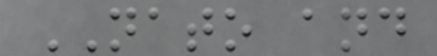NATO and
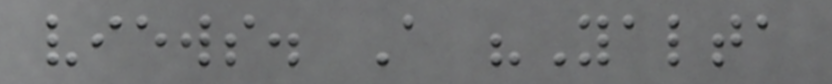views. A "Yalta
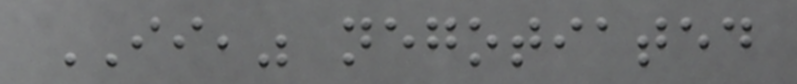II," negotiated
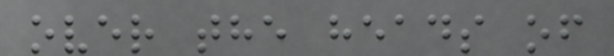over the heads of
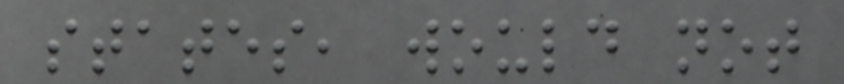states, would not
